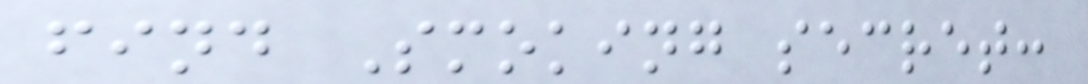find Smoking secret:
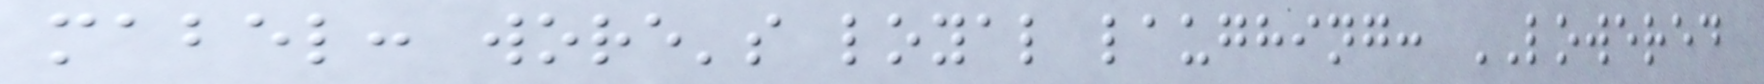mabel: wore's loyal laughing: LOWERED
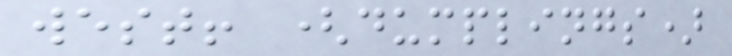west! (dumplings)
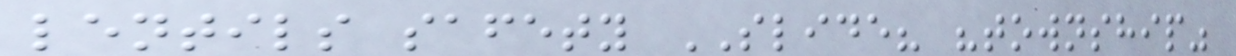lentils safety SLIDE? "township"
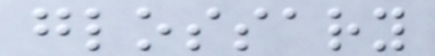glossary
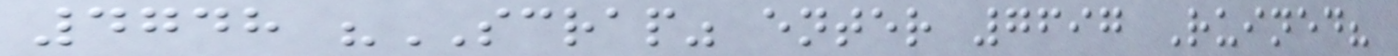4748 "SCRAP" enter 7697 Ruined?
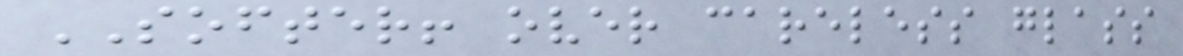SOFTER! over careless glass
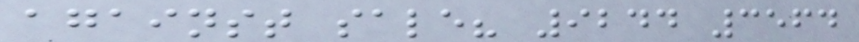against sale? 9244 3564
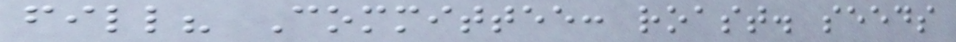fill? Committee: roast. seeds
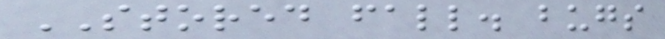STORED fall. bugs
